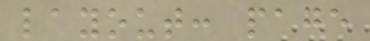layout: page
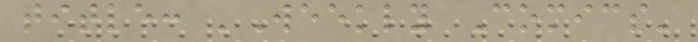title: 'Weekly Comics'
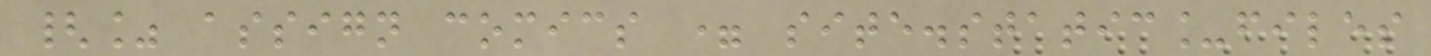{% assign comics = site.static_files
